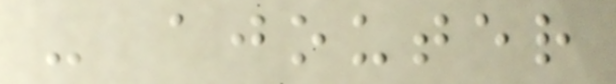- ajouter
